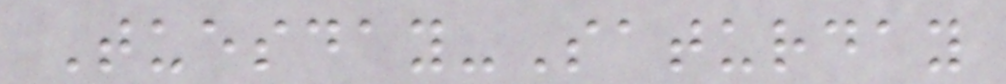Tuesday-Saturday
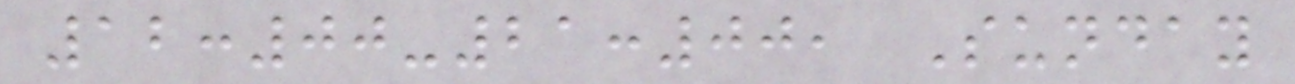12:00-21:00, Sunday
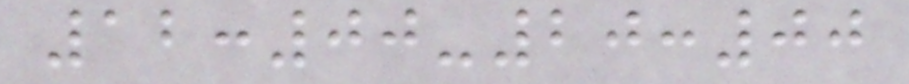12:00-20:00
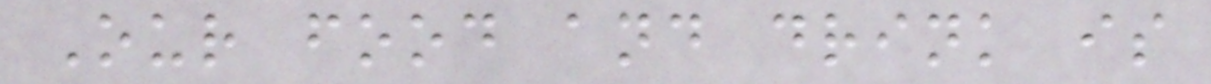Our food and drink is
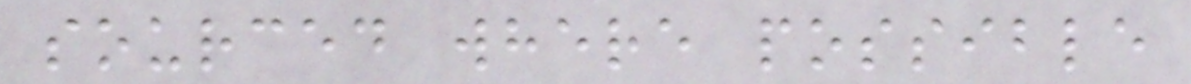sourced where possible
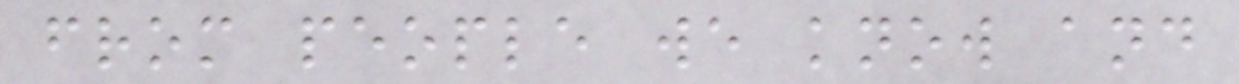from people we know and
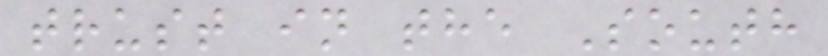trust in the South
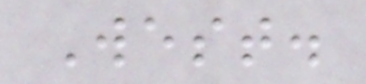West.
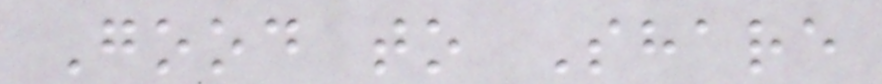Good to Share
